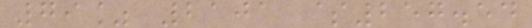79% 2101 $257.54
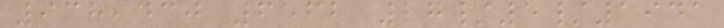938,430 6562 27/5/1941
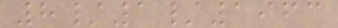8/1/1963
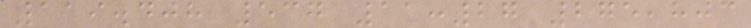119.408 537 11:27 275,803
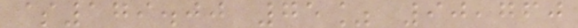$179.00 75% 90,760
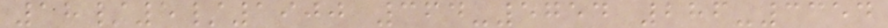18/5/1900 364-5754 286-3354
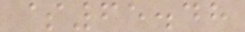$65.48
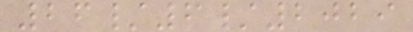26/6/2029
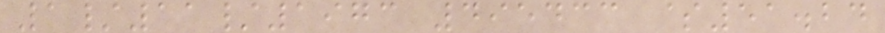1/11/1973 495433 $51.24
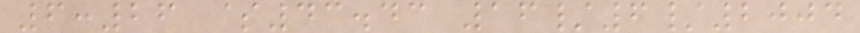6:26 $43.43 16/6/2004
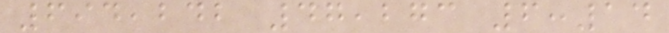694,242 47,273 6:14
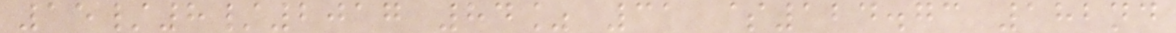15/8/2017 84% 31 $124.73 182nd
